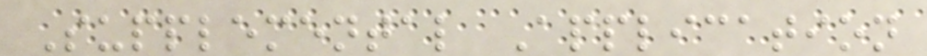Supplemental Application
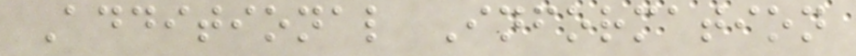Additional Information
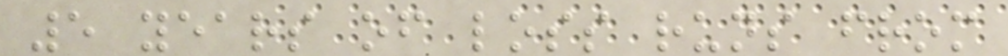5 years of loss runs from
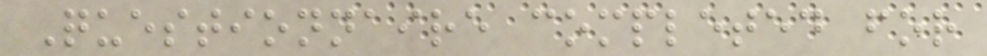Questionnaire completed for
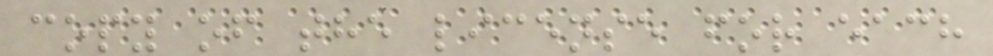copy of the license for each
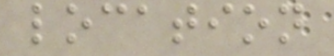location
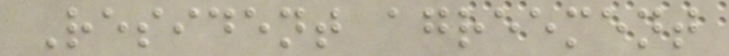Resident agreement
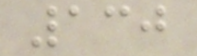130
